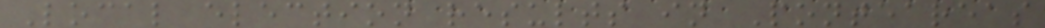Local election results in Ponteareas
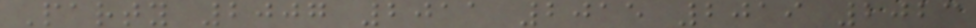Party 2007 2011 2015 2019 2023
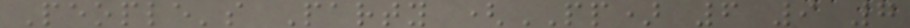People's Party (PP) 6 9 7
